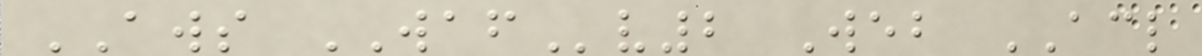AWS WAFv2 Web ACL
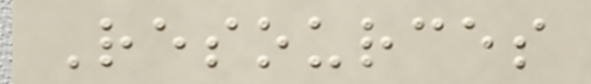Resources
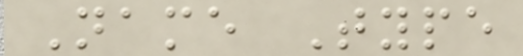Name Type
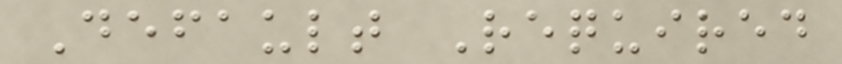Default Required
